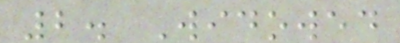2. Widowed
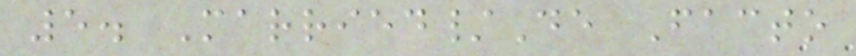5. Married/De Facto
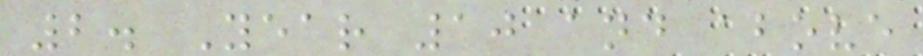2. Year 10 and above
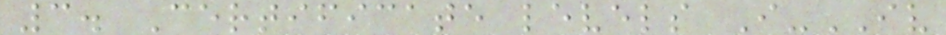3. Certificate levels I-IV
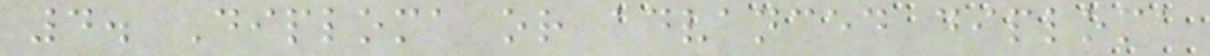4. Diploma or advanced diploma
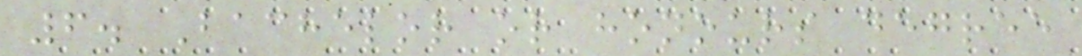6. Bachelor or honours degree
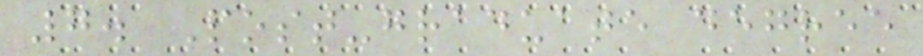7. Post-graduate degree
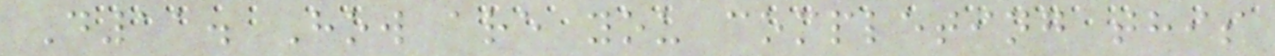D11. How are you completing this
